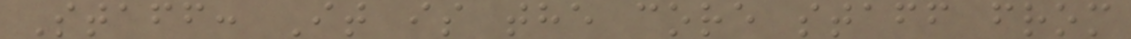Staff: It is the core staff from
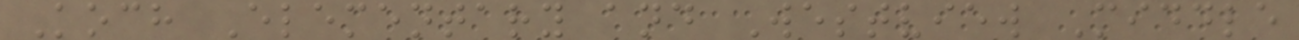Koch Elementary and Westview Middle
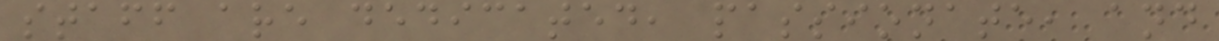staff are dedicated, passionate, and
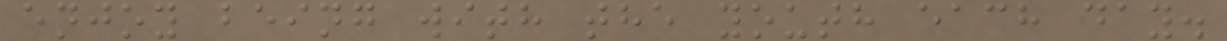enjoy being with the youth each day.
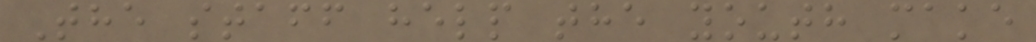The staff help the youth make
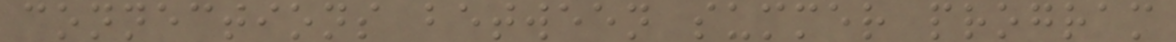connections between summer program
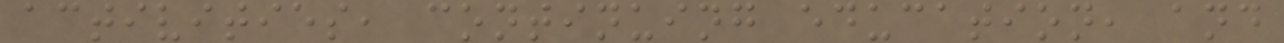activities, continuing education, and
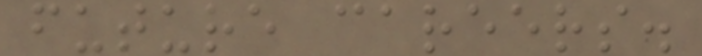future careers.
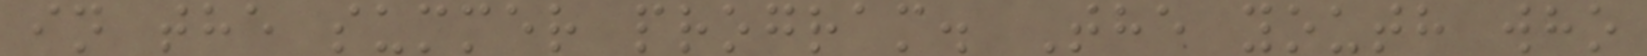in the summer program. The youth who
